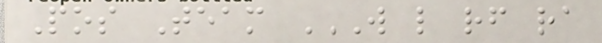Pos Team W L RF RA
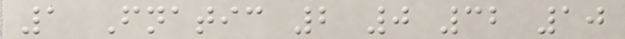1 Fnatic 2 0 32 10
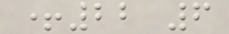+22 6
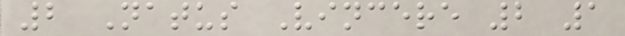2 Natus Vincere 2 1
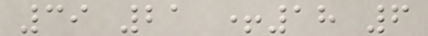39 21 +18 6
